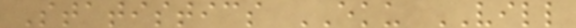Statistics EKU VILL
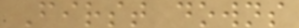First downs
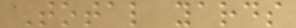Total yards
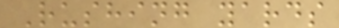Rushing yards
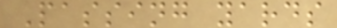Passing yards
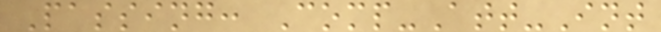Passing: Comp-Att-Int
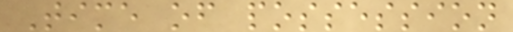Time of possession
